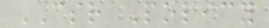CSR Policy
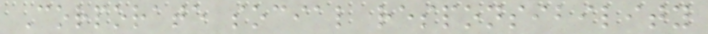Corporate social responsibility
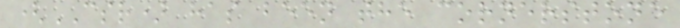(CSR) has been the cornerstone
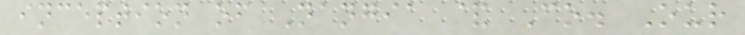inception of Nangia & Co. Our
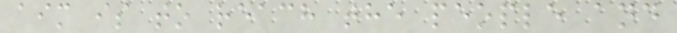aim is to reach the people and
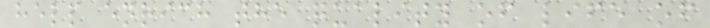help enrich the quality of life of
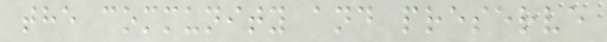the community and preserve
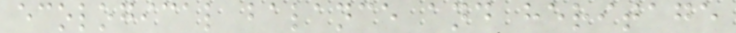ecological balance and heritage
